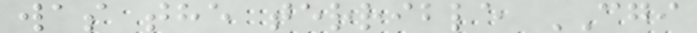was the terrible CGI
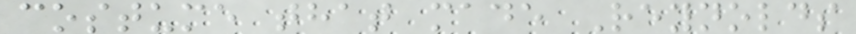costume that made Reynolds
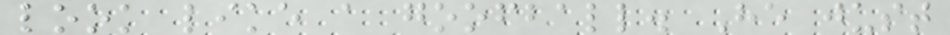look like a goofball. He just
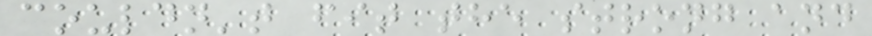couldn't fit the strong and
